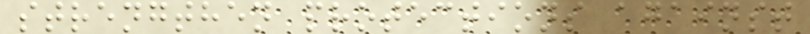strengthen protections against
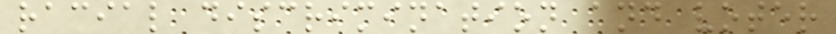racial discrimination and voter
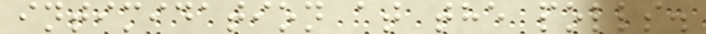intimidation at the polls.
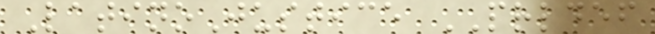LatinoJustice PRLDEF
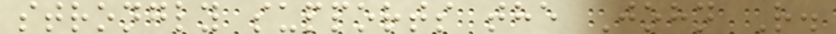strongly supports the John R.
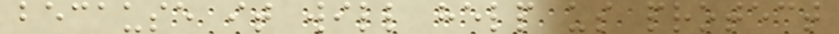because it will help us protect
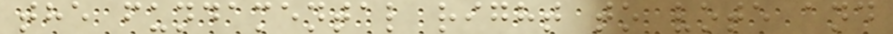the fundamental right to vote and
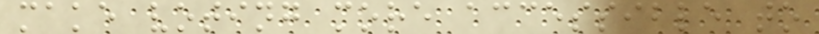make voting more accessible to
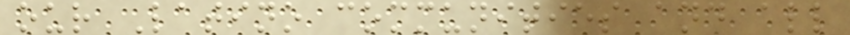our Latino communities and all
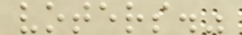voters."
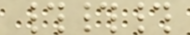###
